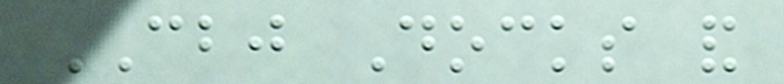CBJ Docks and
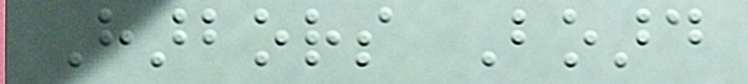Harbors Board
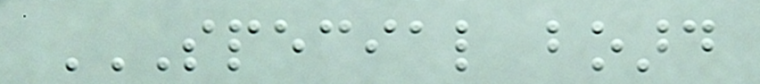SPECIAL BOARD
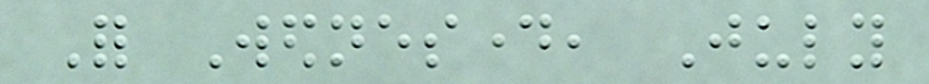For Wednesday, July
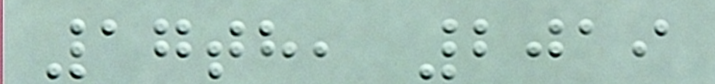17th, 2019
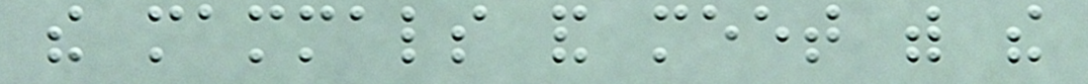the mammals and meet with the
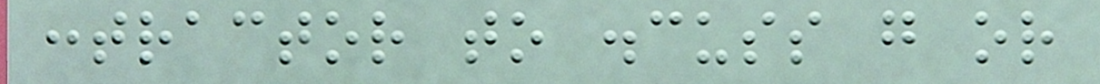contractor to discuss go or
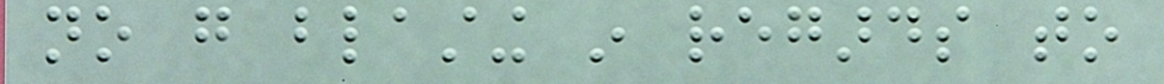no go blasting in regards to
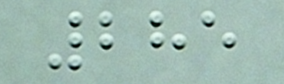285
